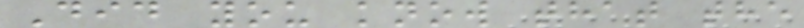Did you know that the
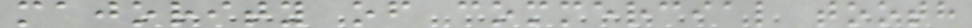majority of commercial tooth
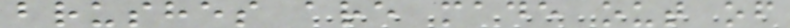brushes are made out of
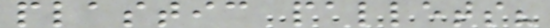plastic pallets?
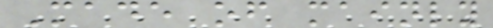Made of mainly
